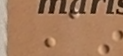A
